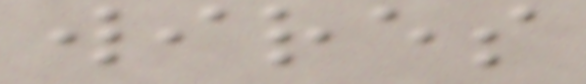wires
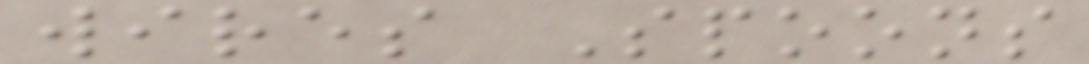wires Spoons
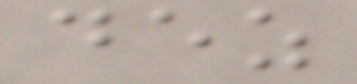dez
